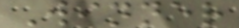Winner
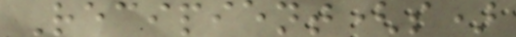Recipient(s)
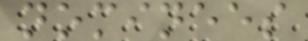nominees
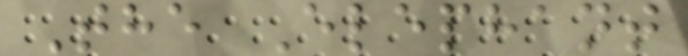The Elephant
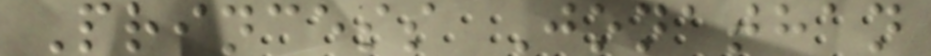Princess Jonathan
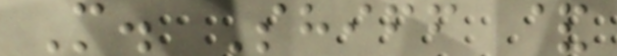M. Shiff &
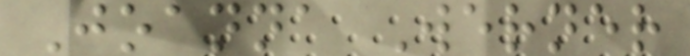Joanna Werner
